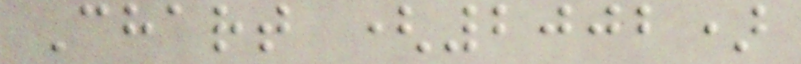Chart (2002)
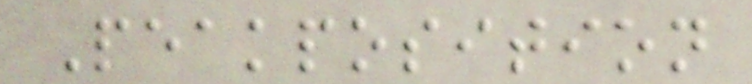Peakposition
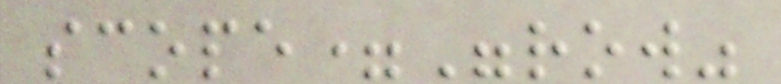scope="row"
